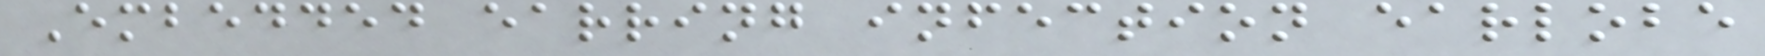Embedded earring infection earlobe
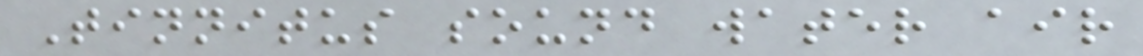Tinnitus sound water air
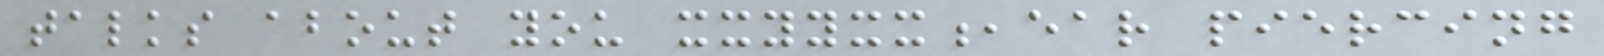talks about you xxyyxx,ear piercing
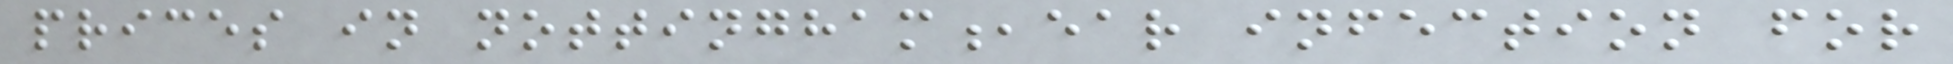prices in nottingham,ear infection for
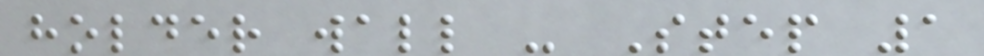holder wall - Step 1
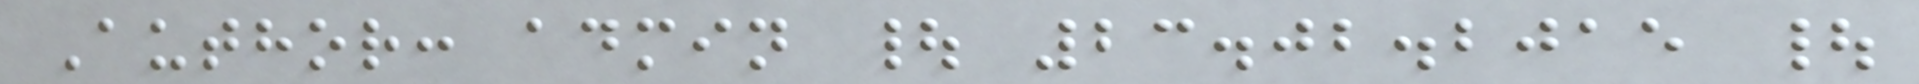Author: admin | 23.02.2015 |
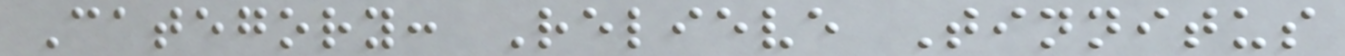Category: Relieve Tinnitus
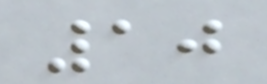10
